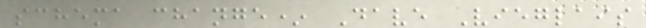schema change* Dave Vieglais
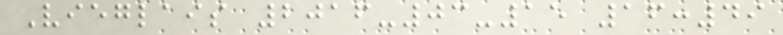Vieglais 2016-03-15 16:49
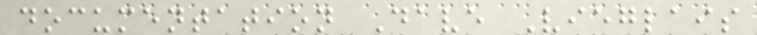documentation Dave Vieglais
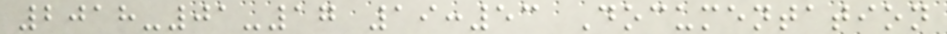2018-01-17 19:53 Documentation
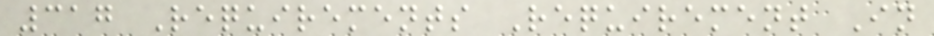317 Requirements Requirement In
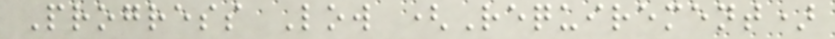Progress Low (Requirement)
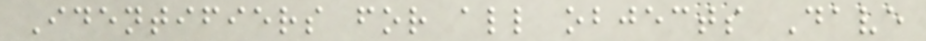Identifiers for all objects Dave
